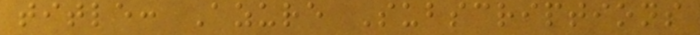title: Azure Subscriptions
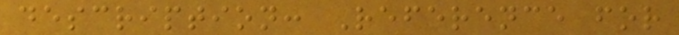description: Reference for
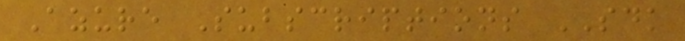Azure Subscriptions SDK
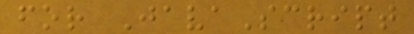for JavaScript
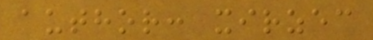author: xirzec
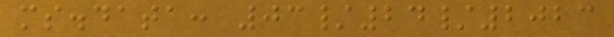ms.data: 03/24/2023
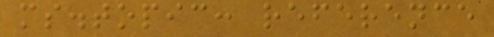ms.topic: reference
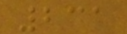231
